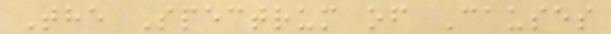The Spectrum of Causes
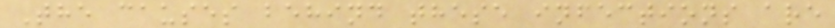The causes behind these infections are
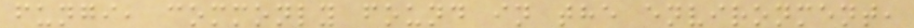fungi, commonly found in the environment,
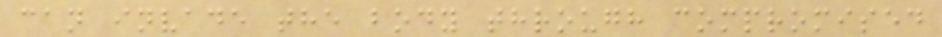can invade the body through compromised
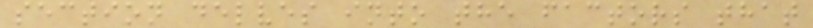section delves into the factors that
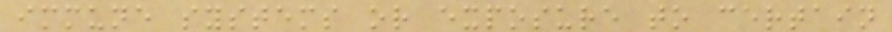immune systems or exposure to certain
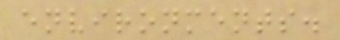environments.
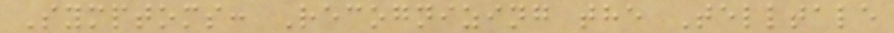Symptoms: Recognizing the Telltale
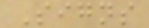Signs
